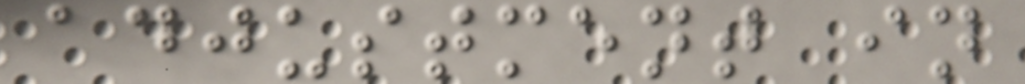adjustment in
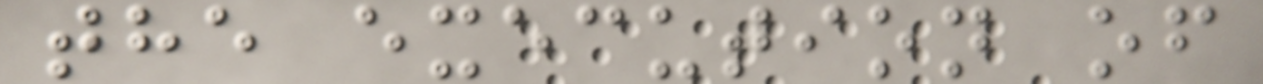the execution of
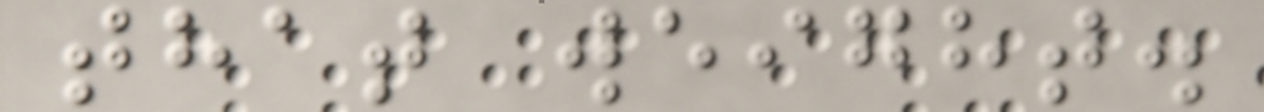that weight.
